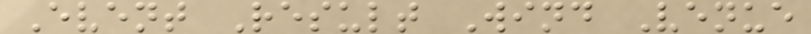Event Result Wind Venue
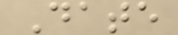Date
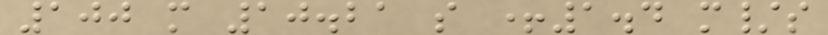100 m 10.21 s +1.4 m/s
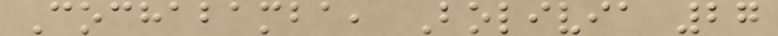Cochabamba, Bolivia 27
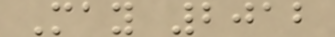May 2012
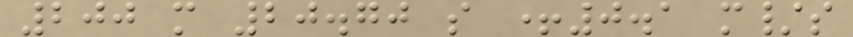200 m 20.70 s +0.1 m/s
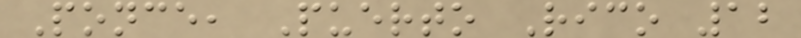Ponce, Puerto Rico 12
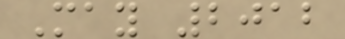May 2012
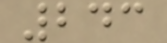243
